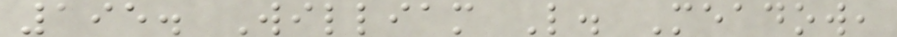195. William L. Meadow,
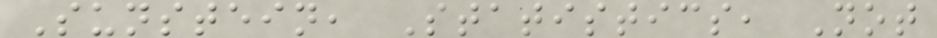Sunstein, Statistics, Not
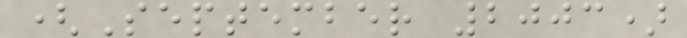(September 2003)
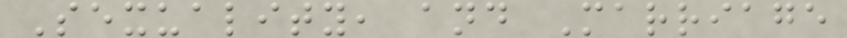Sexuality, and Marriage
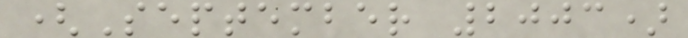(September 2003)
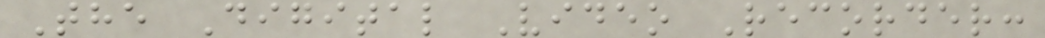The Digital Video Recorder:
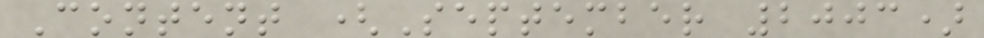Content (September 2003)
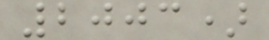2003)
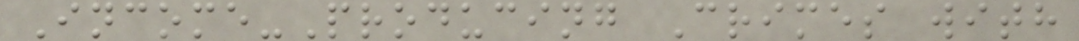Income-Producing Crimes with
